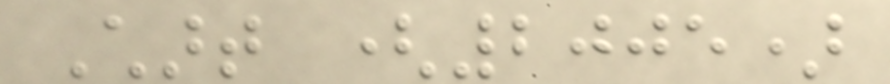Chart (2005)
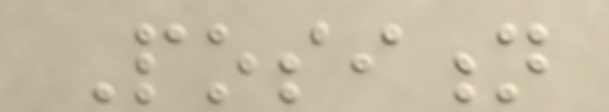Position
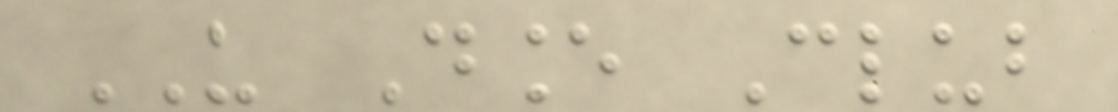US Dance Club
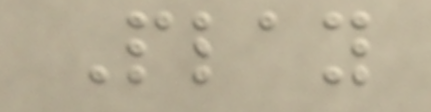Play
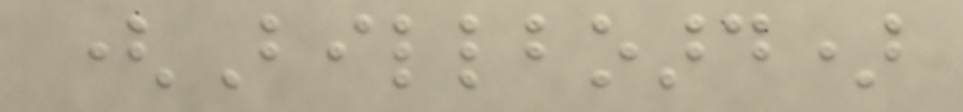(Billboard)
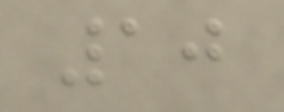10
